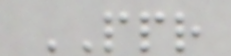PPR
